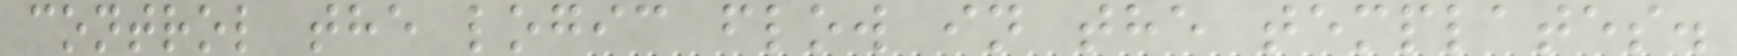control the logic flow in the templates.
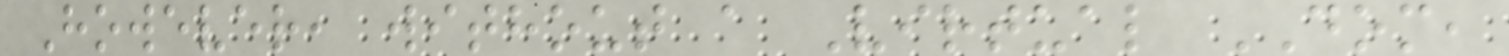However, without a Virtual DOM,
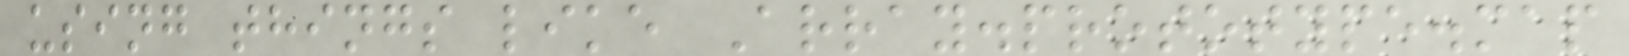using things like Array.prototype.map
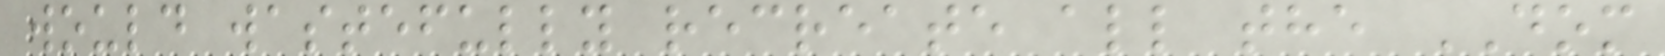would wastefully recreate all the DOM
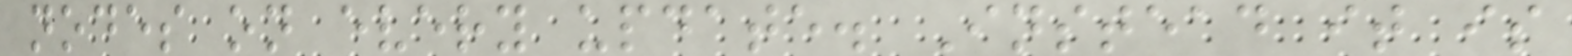nodes on every update. Instead it is
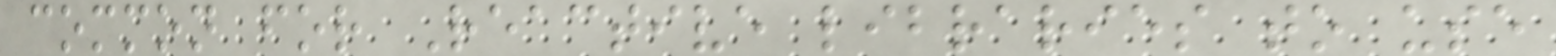common for Reactive libraries to use
